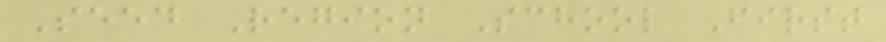Seed Region School First
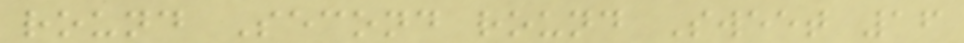round Second round Sweet 16
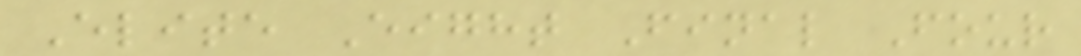Elite Eight Final Four
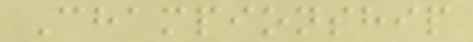Championship
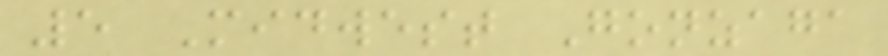5 Midwest Gonzaga
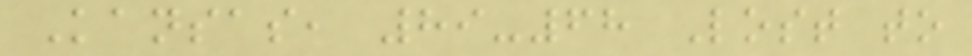Kansas, 89-68 Lost to
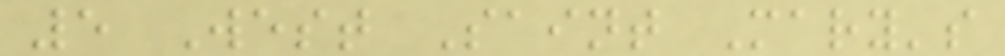5 West Saint Mary's
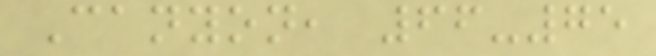Canyon, 66-75
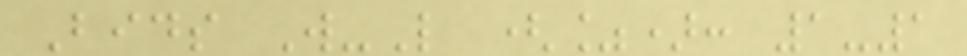Bids W-L (%): 1-1
